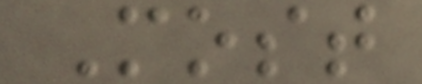Most
